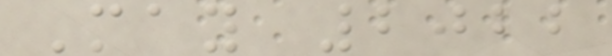May 2022
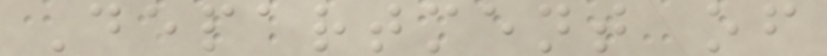Department of
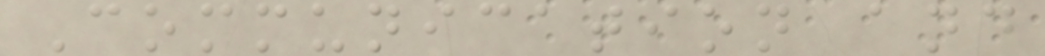Communication and
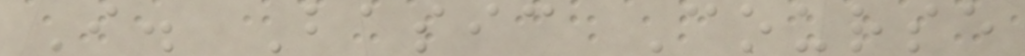I. Basic Course
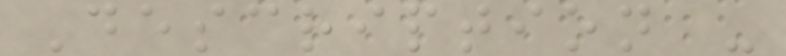Description -
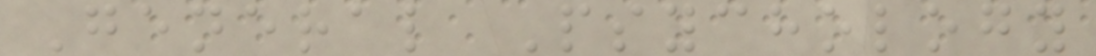General Psychology
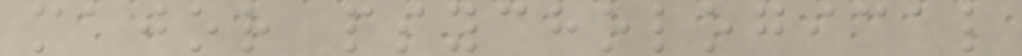major psychological
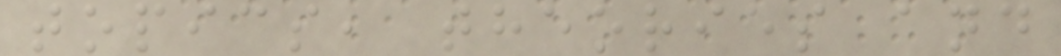topics, theories and
